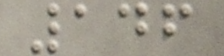146
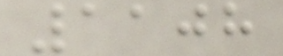1108
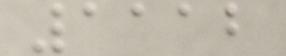1112
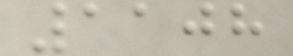1108
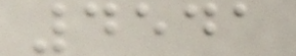4541
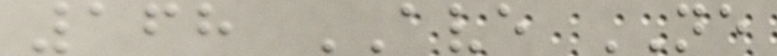168 AVE NE
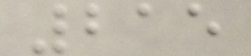215
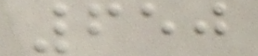650
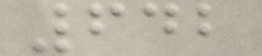642
